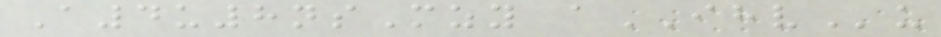A4u8nsMzy aIHVu
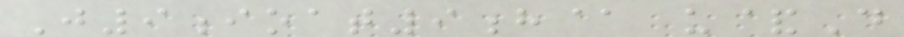J9ioat9h@ u&D
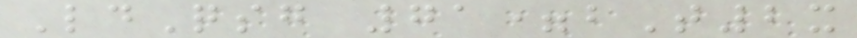LdQsg 71=bT2x
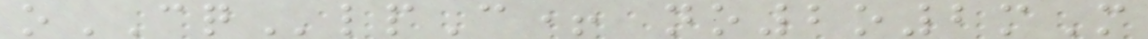oCQlpC+ no2o2mM
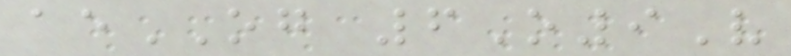aeOG 6O9V
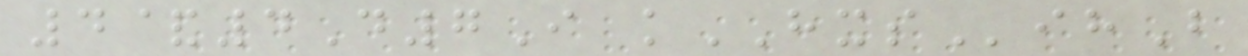4&4D7I kHXSihB
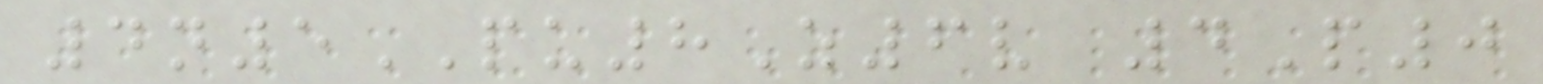4n5PU8Z6v 4P0
